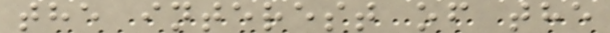the interest of the
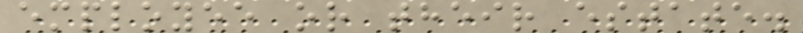employee or their estate.
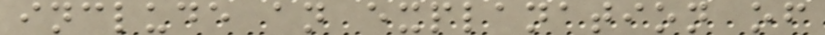include an explanation of
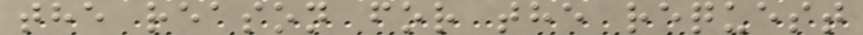the reason for the request
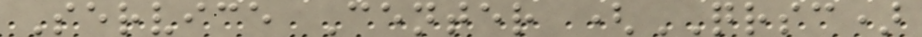Service Center (QRSC)
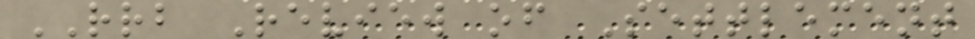RRB Review of Settlement
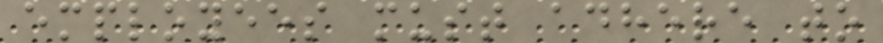employees must adhere to
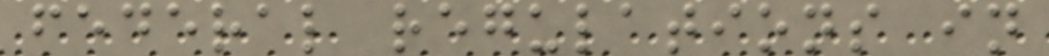federal regulations in
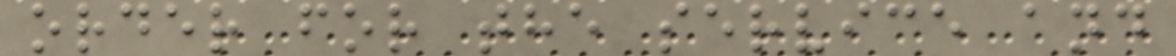order for the service and
